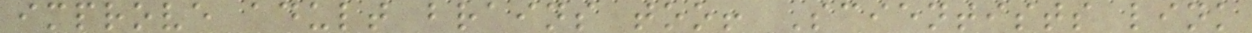improve adult brains too! Scientists link
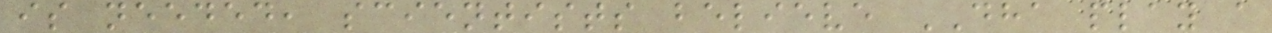is needed, scientists believe DHA play a
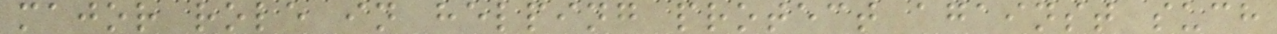major role in helping protect against such
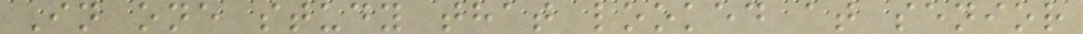In one study that looked at senior
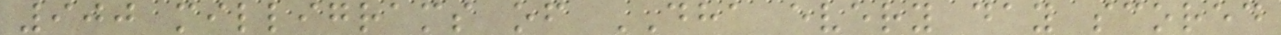900 milligrams of DHA every day scored
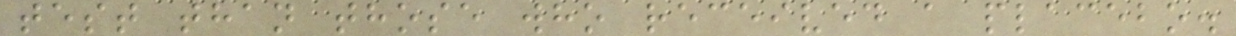test than those who received a placebo.
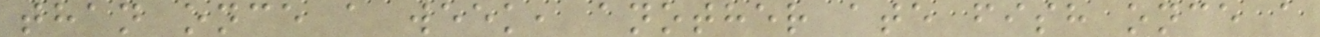than once a week, another ate fish once a
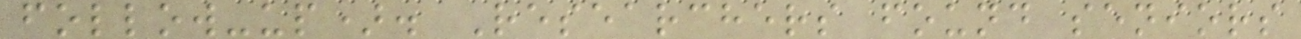follow-up). Researchers found seniors
